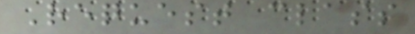Request class
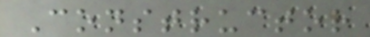Constructor
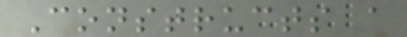Constructs a
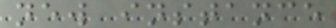new instance
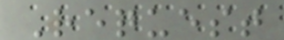Request
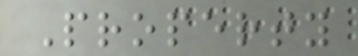Property
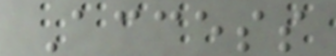Access
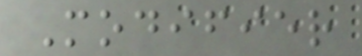Modifier
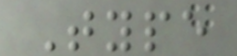Type
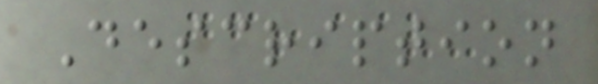Description
